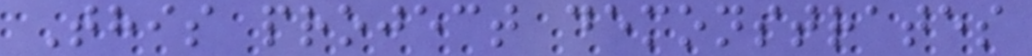This project demonstrates
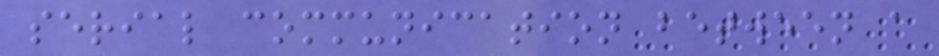serial communication between a
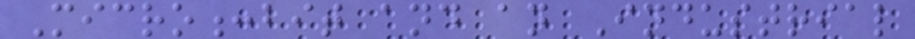Micro:bit and an Industrial
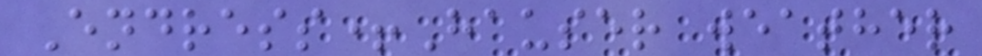Endress+Hauser weather
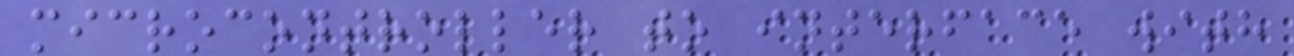microcontroller to interface with
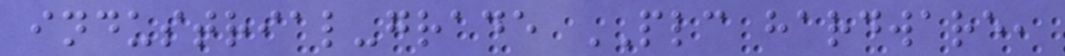industrial-grade PLC hardware,
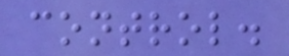control.
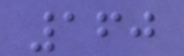160
